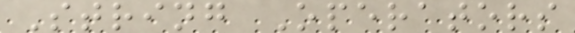String Operators
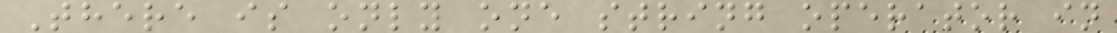There is only one string operator in
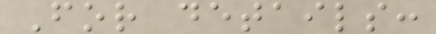For details:
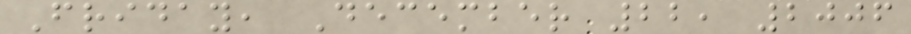Friday, December 22, 2006
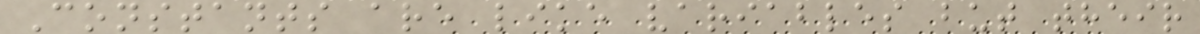Constants are like variables but their
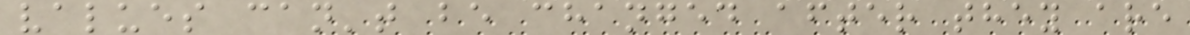values can't be changed after they are
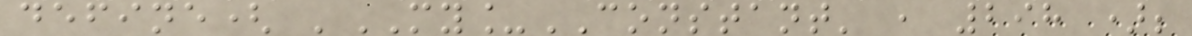define( 'MY_CONSTANT' , 298 );
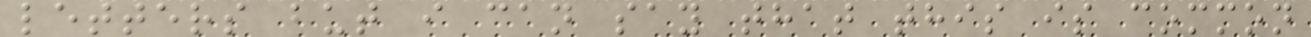letters but i can say that this is common
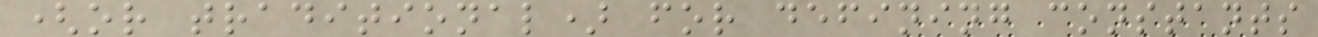(or traditional) for defining constants
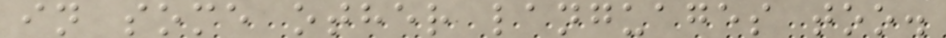in some other languages too.
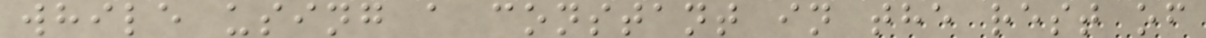while using a constant in the rest of
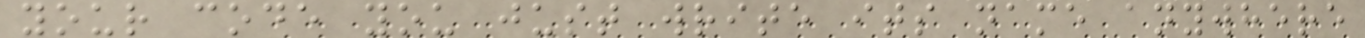your code you just write its name anywhere
